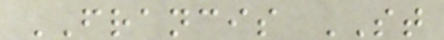FRANCIS ST
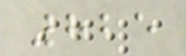825
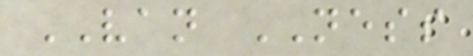VAN NESS
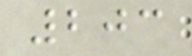203
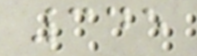345
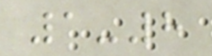1-8
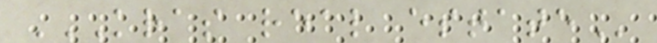KRAS REAL ESTATE
